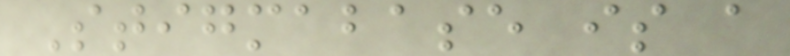Stigmabase is a
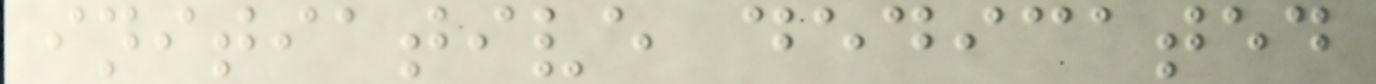initiative dedicated
